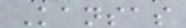Kansas
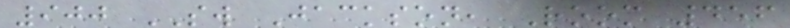900 SW Jackson, Room 456
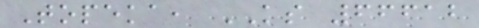Topeka, KS 66612
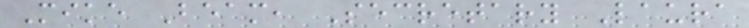Mike Beam, Secretary Laura
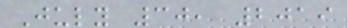July 30, 2019
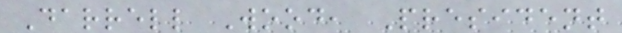Darrell Wood, President
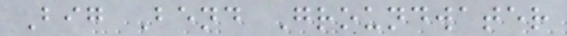Big Bend Groundwater
